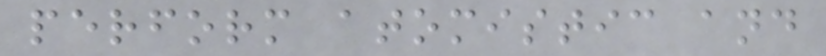perform atomistic and
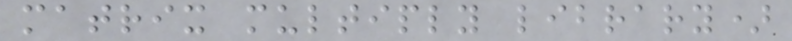matrix multiply library)
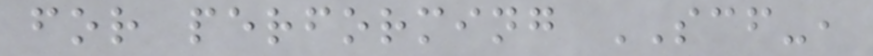for performing SCF-,
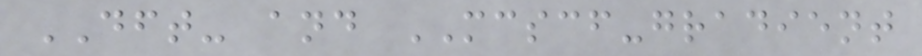DFT- and MCSCF-gradient
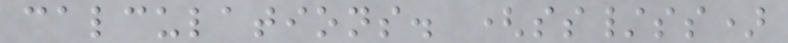calculations. (ss/ss)
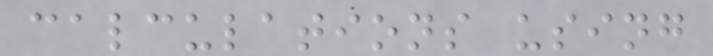calculations using
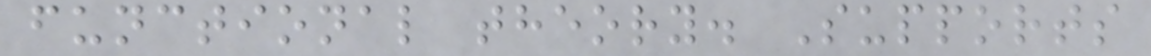functional theory. Supports
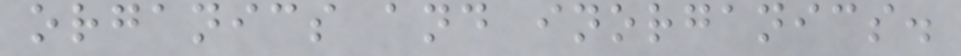organics and inorganics.
